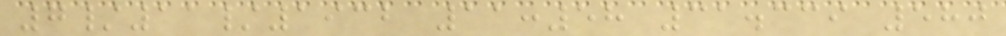7/11/1932 11:58 31.339 580
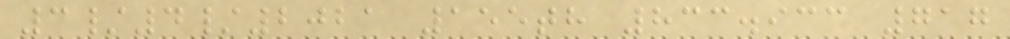3/4/2021 155th 833.933 717
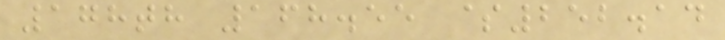178th 168.55 $252.14
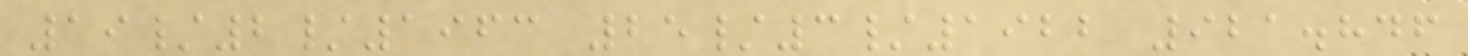19/2/1963 25/3/1922 921.846
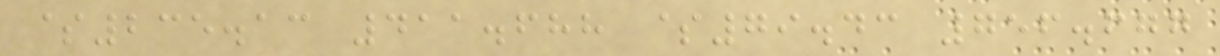$235.13 411.688 $79.43 756.677
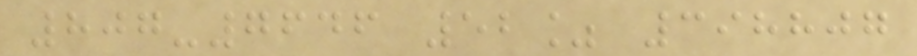807-7646 52% 398807
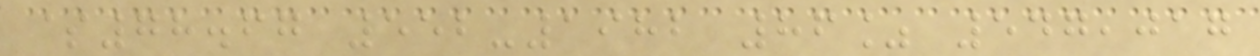$78.67 552-1982 86% 547,017
